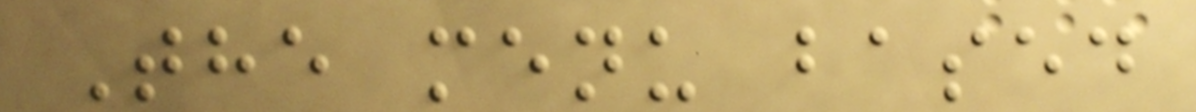The menu based
